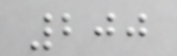200
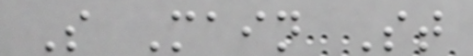S Main St
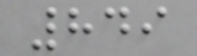849
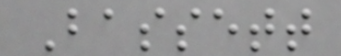Bassett
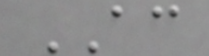AC
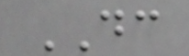DC
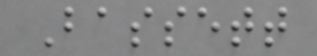Bassett
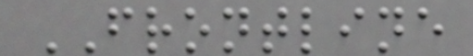FRONTLINE
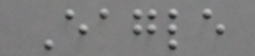Eagle
